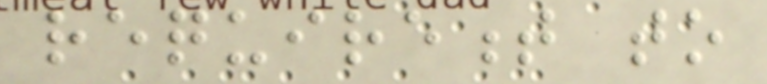requirement to
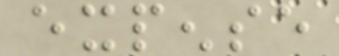expense
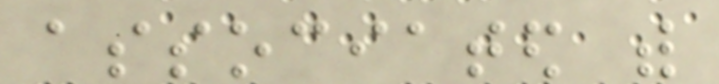associated with
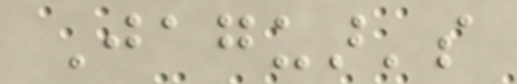Jaguar's
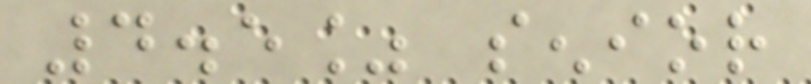4.5% senior
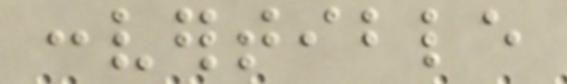convertible
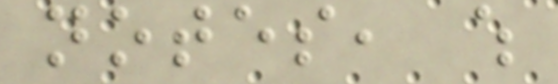notes, which
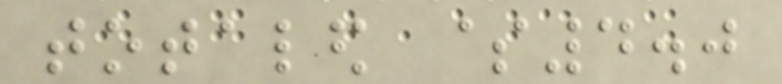totaled $4.0
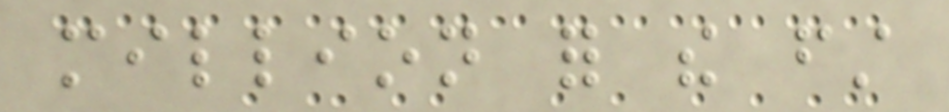million for the first
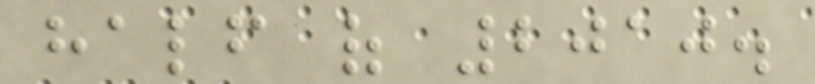half of 2010.
